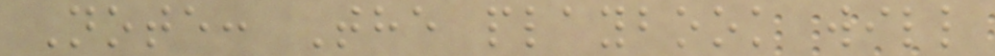Note: The playbook will
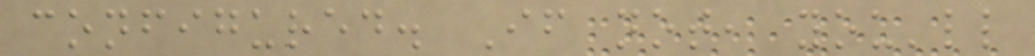configured. If not, you'll
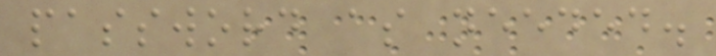password as needed.
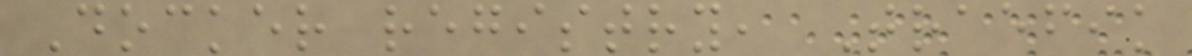Docker registry, Traefik
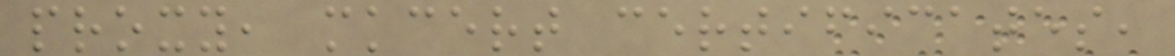proxy, mkcert certificates,
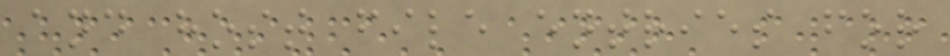and host file entries for
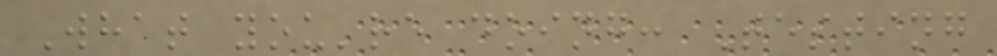What you're doing: Testing
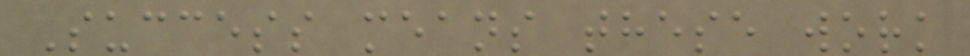Success means these work
